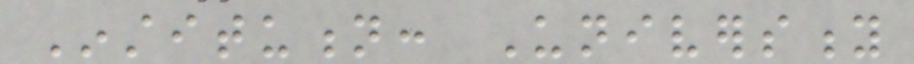Institution: University
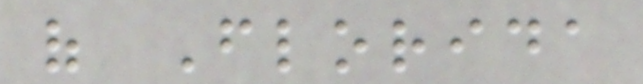of Florida
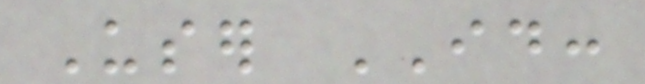User ID:
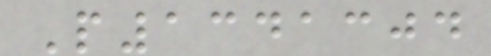P1341304
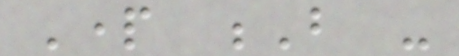Part B -
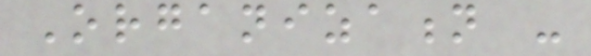Organization -
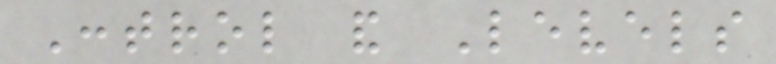Control and Levels
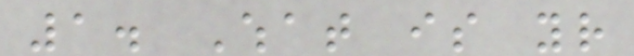1. What is your
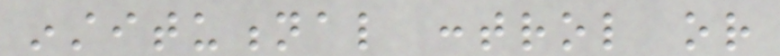institutional control or
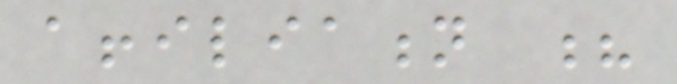affiliation ?
